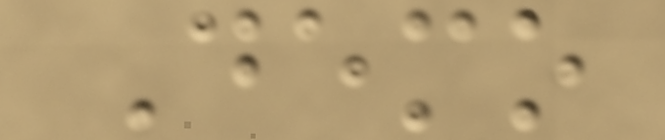Demo
